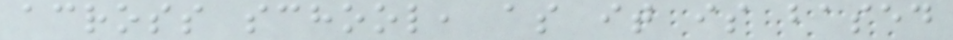across school, as it is based
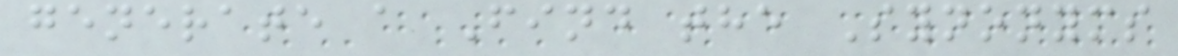generate a Find the Synonyms
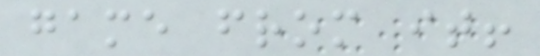game from it!
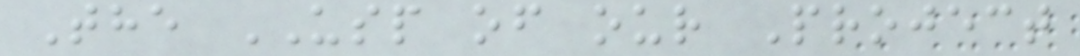The USP of our Project
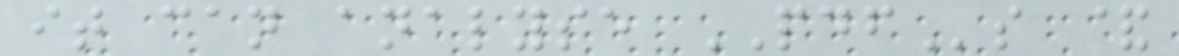it can analyse PDFs &
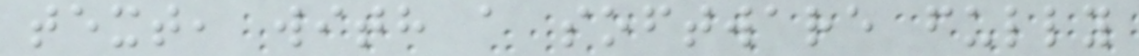text, with a software fully
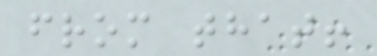from that!
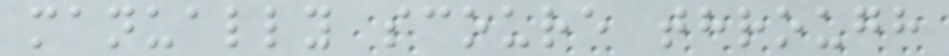manually scoure through
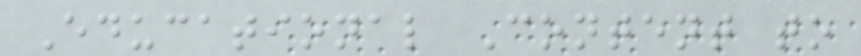Educational Content to
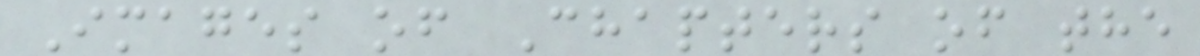Images of Chapters of the
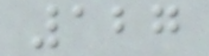127
